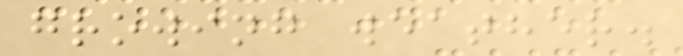growing weather.
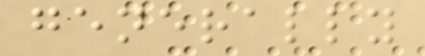generally
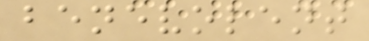benevolent
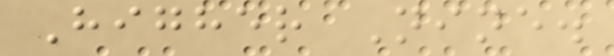Higher Nine.
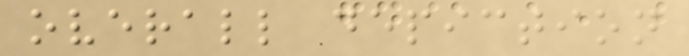overall depiction
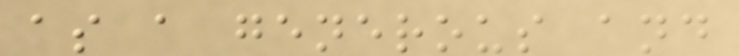as a generous and
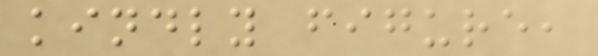kindly figure,
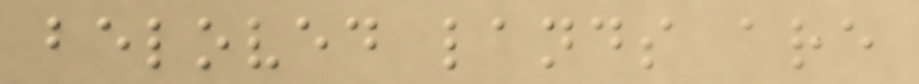beloved lands are
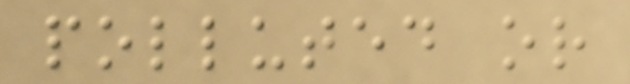polluted or
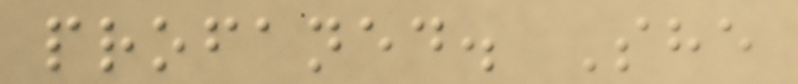profaned. She
